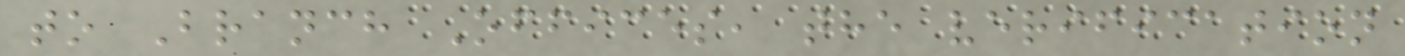to Branch Offices, the verification
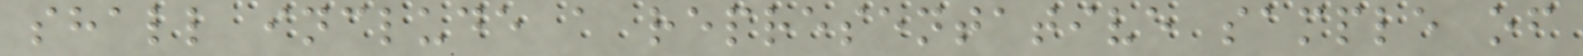shall include a representative sample of
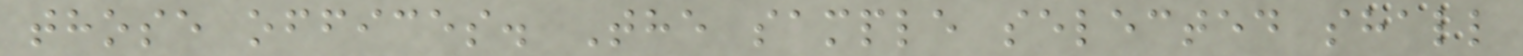those offices. The sample selected shall
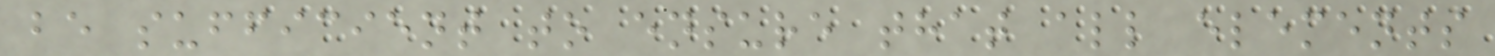be sufficient to ensure that all elements
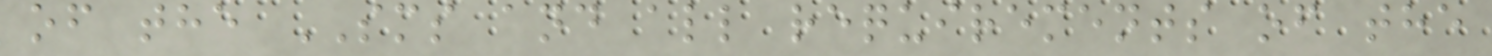of the SMS and all requirements of the
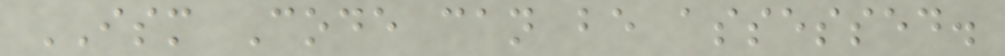ISM Code can be assessed.
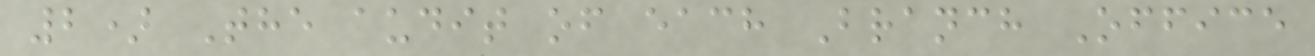2) The audit of each Branch Office
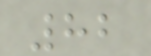82
